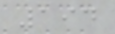194
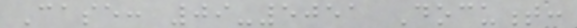Case: 09-5051 Document:
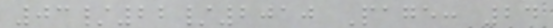03/22/2010 Page: 24
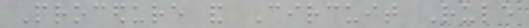Procedure and Circuit Rule
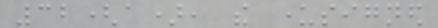32(a), the undersigned
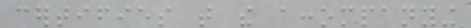certifies that the accompanying
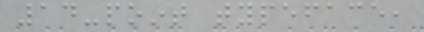14-point typeface,
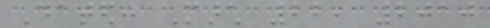Dated: March 22, 2010
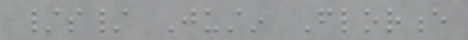/s/ Justin Florence
